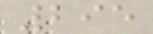295
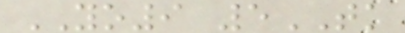YO9 5TK
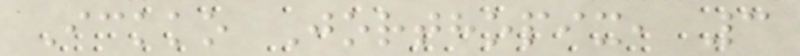Ickko Jorthopix, 3
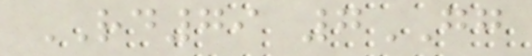RD79 7GG
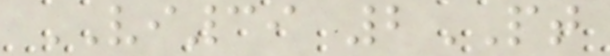VI39 2PT
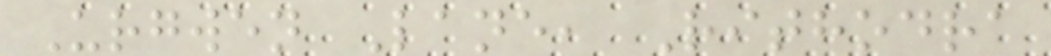Urgwen Lane, Rithodra
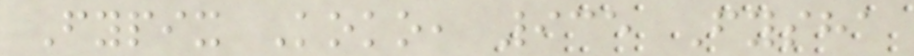Fypix Koko, 935 Fysha
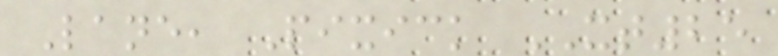Lane, Pixick XT25
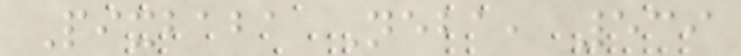Pixbaba Neba, 539
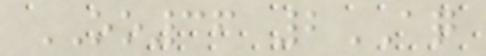OO36 2AQ
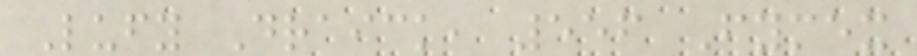Lufy Draick, 556 Fymex
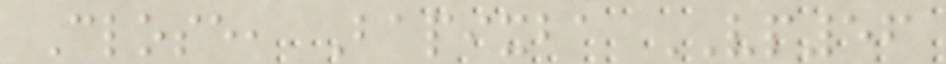Close, Bapixba VP56
